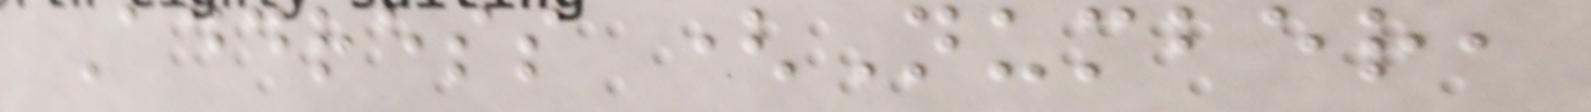Address (Number,
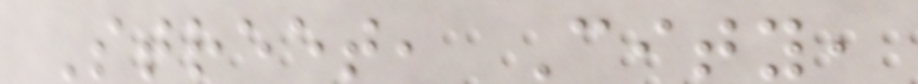Street, City,
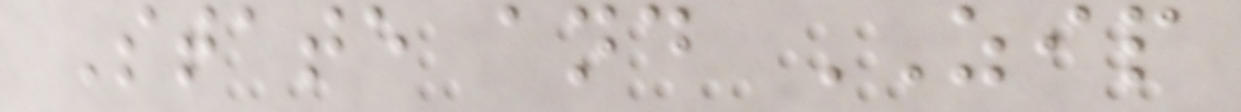State and ZIP
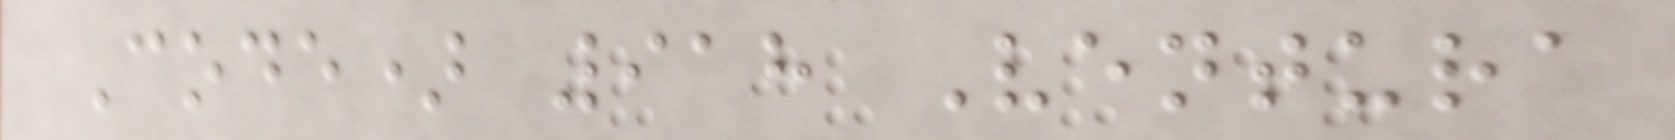Code) 918 Ventura
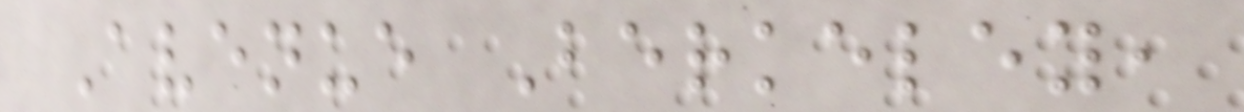Avenue Berkeley,
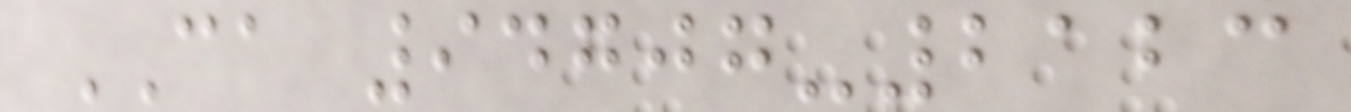CA 94707-2123
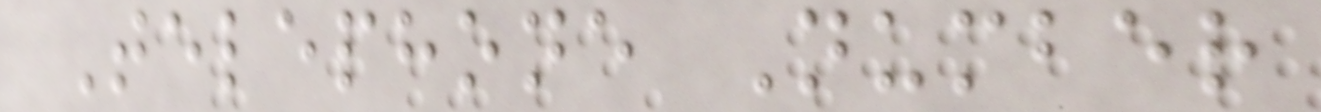Telephone Number
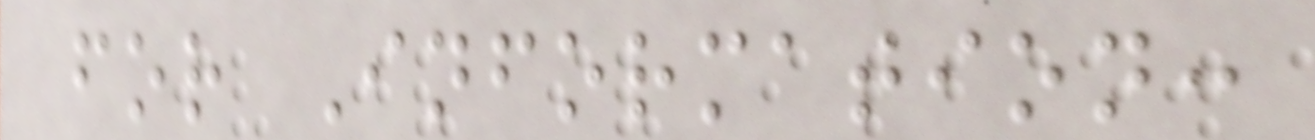for Information:
